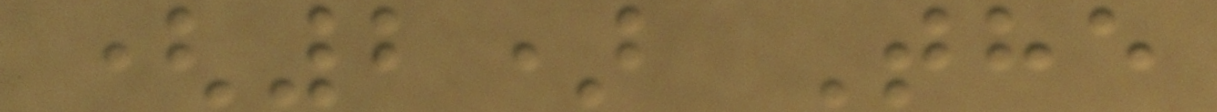(2) The
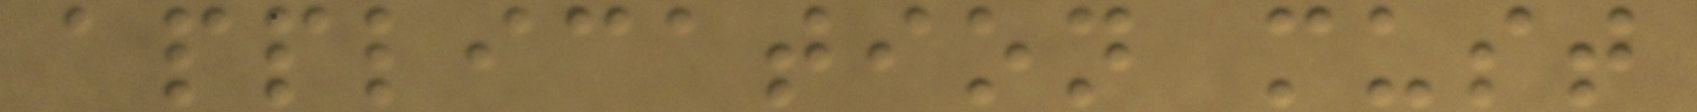application must
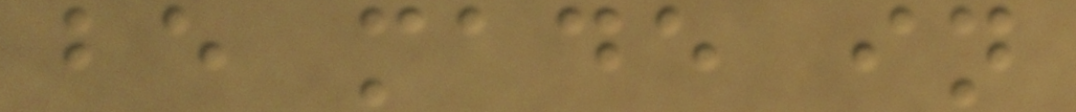be made in
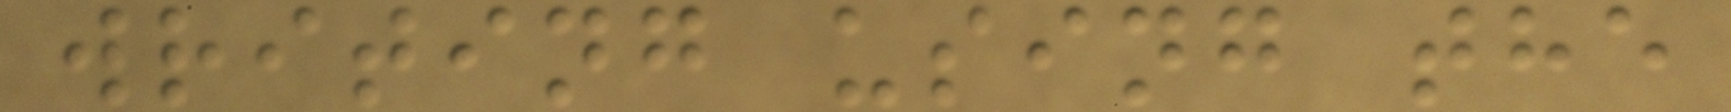writing using the
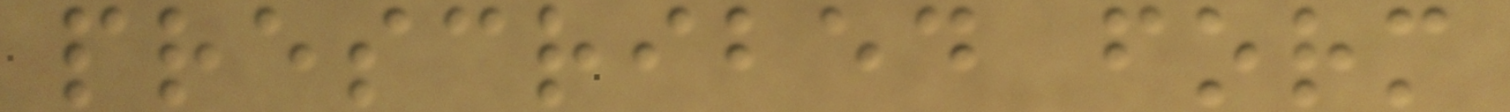prescribed form
